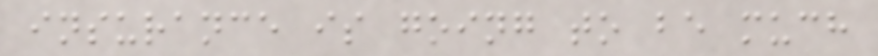insurance is going to be much
